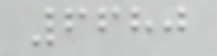6680
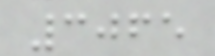3065
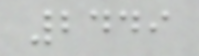2449
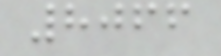8066
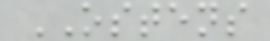OSTENS
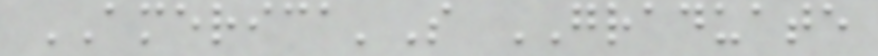AMERICA'S GRADUATE
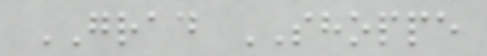GRAD SHOPPE
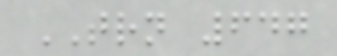TRN 647
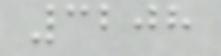3208
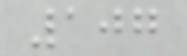107
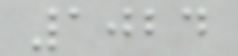1024
